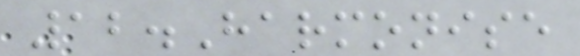12.Harmonise
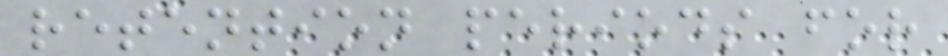retention periods for
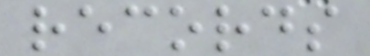records
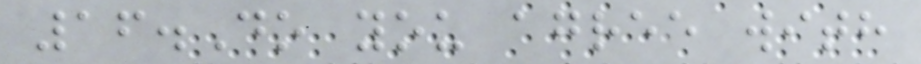16.Do you agree with
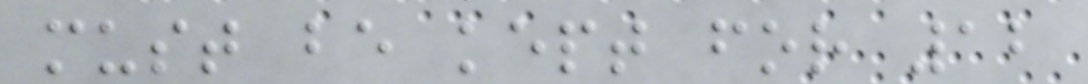must be kept for 12
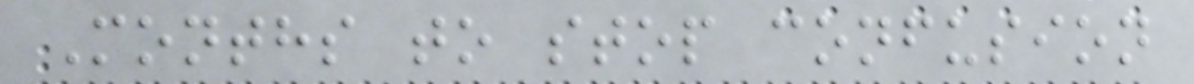Months to stop confusion
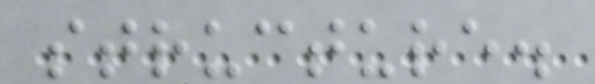structure.
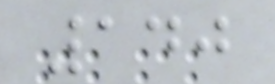140
